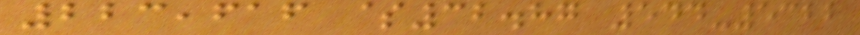223,616 $32.87 544-5322
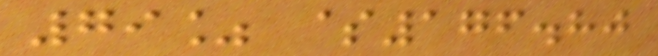79% $176.80
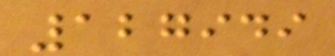127949
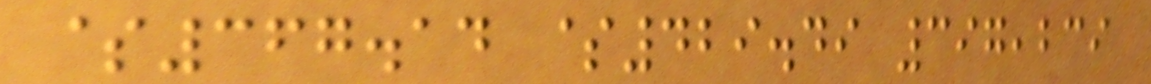$367.14 $429.49 397,239
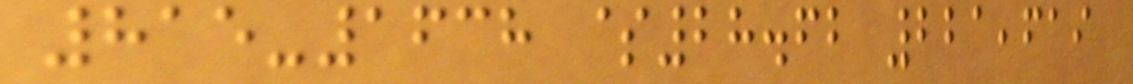815-1638 $28.62 221,619
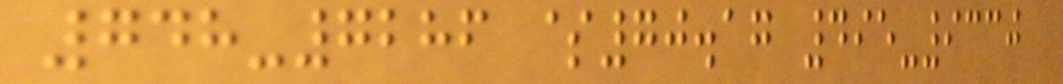748-7286 $70.17 495-9330
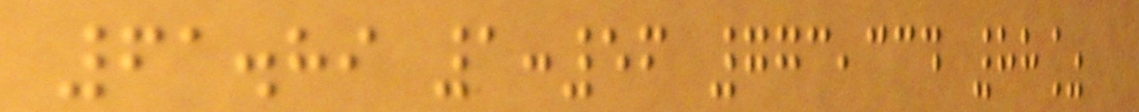61.89 1:56 773,334 88%
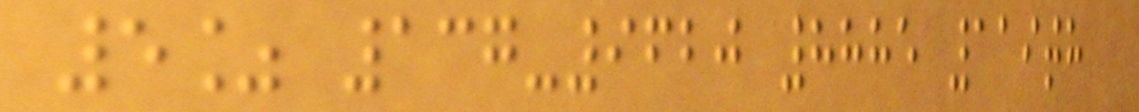5% 137-9620 8885 119th
